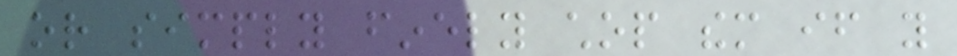or simply finely chop them if you
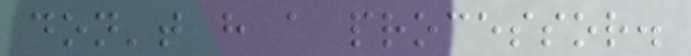don't have a processor.
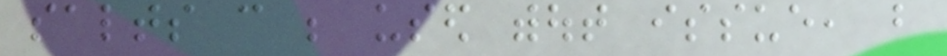salts can be used without issue, but
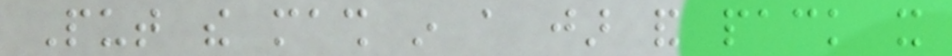Put the mash in a jar and pack it
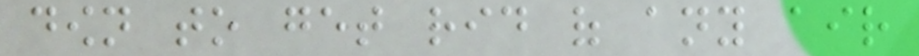down to get rid of any air
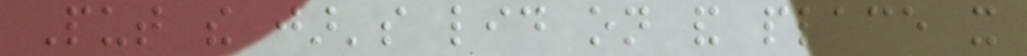Put the jar's lid on and place it
